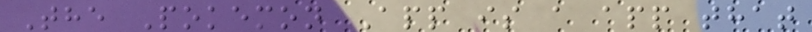The Pokemon App is a app that
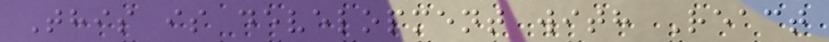This is development with React
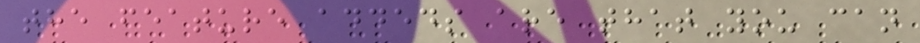the feature addeds are that you can
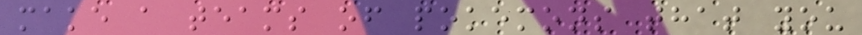make a teams of pokemons that you
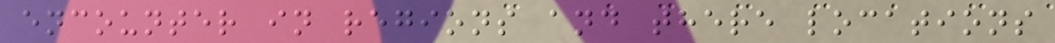encounter in regions and there locations
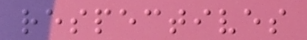respectives
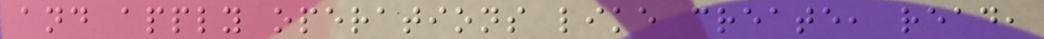and apply operations like create, read,
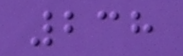238
